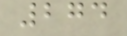274
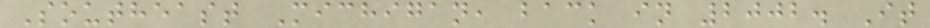Southeast Michigan, back in 2002. It
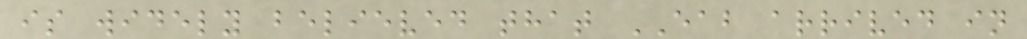is widely believed that EAB arrived in
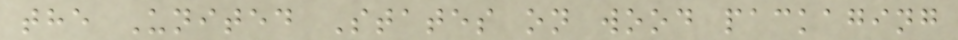the United States on wood packaging
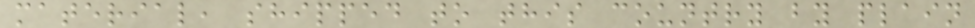material, shipped to this country by plain
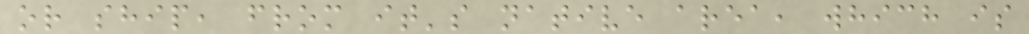or ship, from it's native area, which is
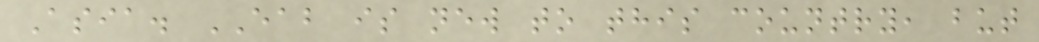Asia. EAB is new to this country, but
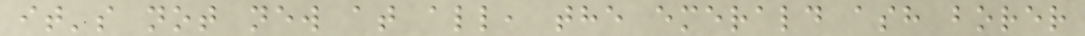it's not new at all, the emerald ash borer
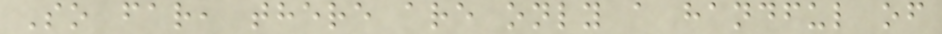So far, there are only a handful of
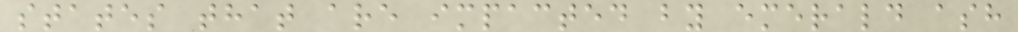states that are impacted by emerald ash
